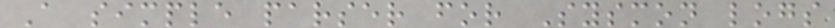A simple parser for Sysmon logs
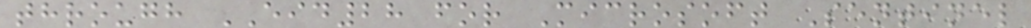through EID28 for Microsoft Sentinel
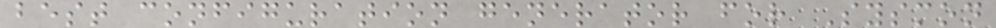best configuration generator for Sysmon
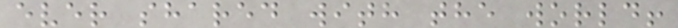ever shared with the world!
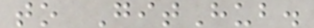to GitHub.
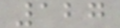127
